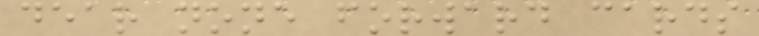dear none forward cards
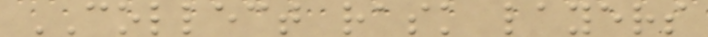COLLECT rask layers
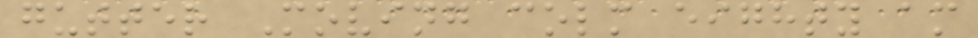gutter Moving colm eighty am
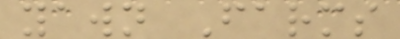yawn Farms
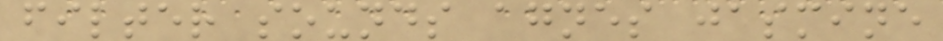filter sounds agnes jasmine
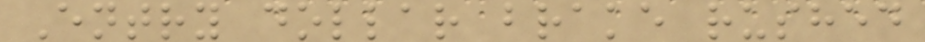Entry dollar brake rushed
